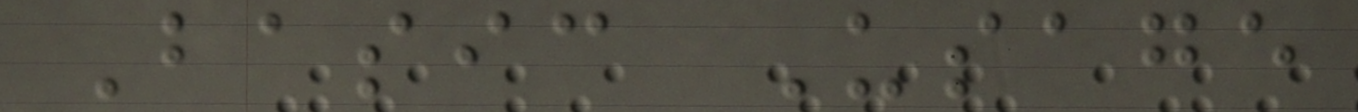Basic Usage
